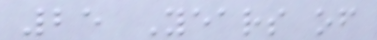25 Years of
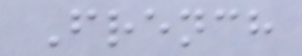French
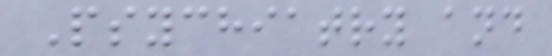Psychiatry and
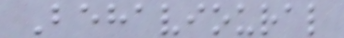Behavioural
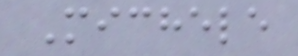Michele
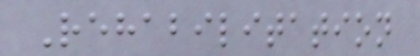Rehabilitation
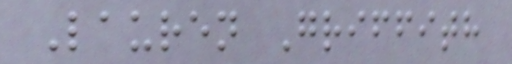Lauren Griffith
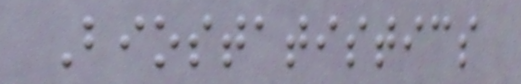Biostatistics
